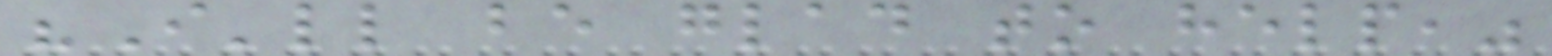"I'll be glad to help,"
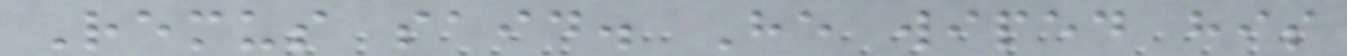Remus said. He wiped his
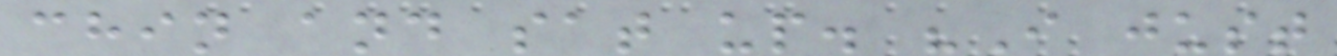chin and sat up. "I just
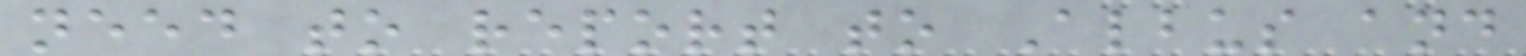need to report to Albus and
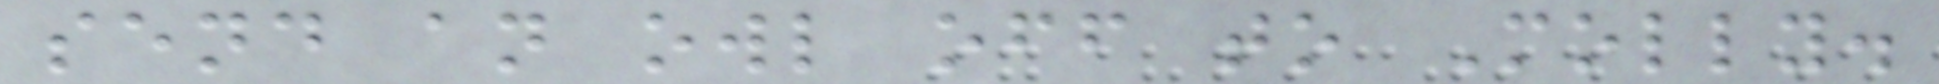send an owl off to Molly.
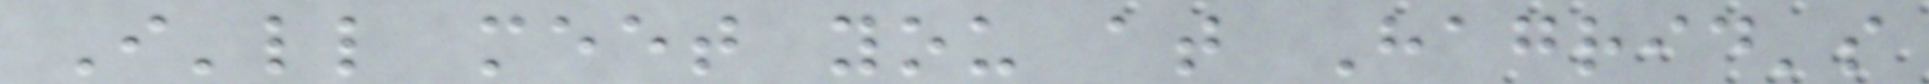I'll meet you at Hagrid's
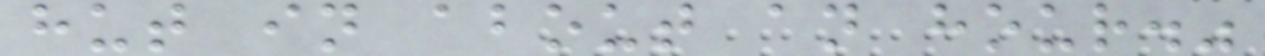hut in about an hour."
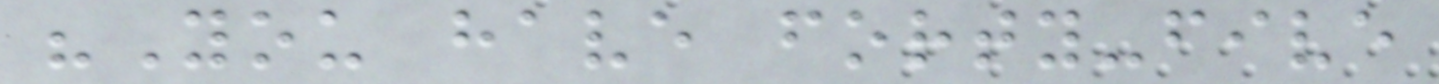"You have forty-five
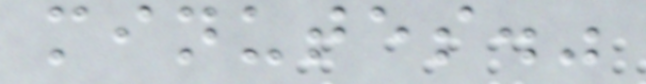minutes."
